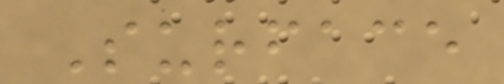Surface
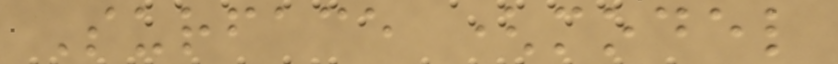Surface (model
